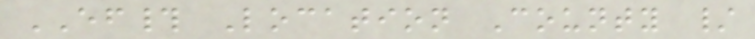EF# Location County /
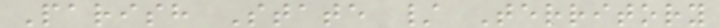Parish State / Territory
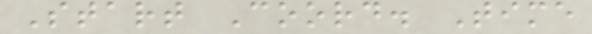Start Coord. Time
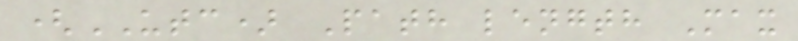(UTC) Path length Max
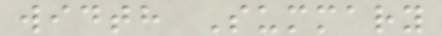width Summary
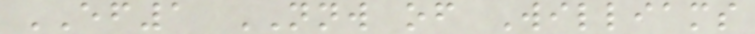EF1 NNW of Williams
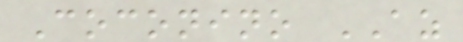Coconino AZ
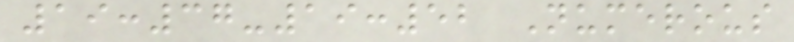19:37-19:52 Numerous
